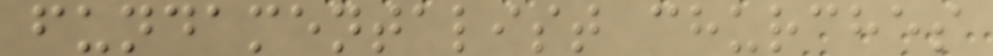fundamentalist churches
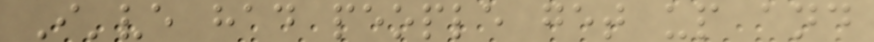I've had people get up and
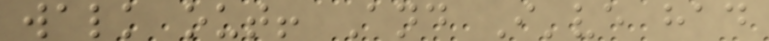walk out! And I've had
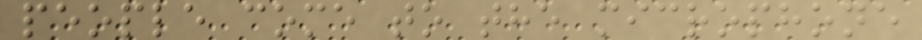people come to the microphone
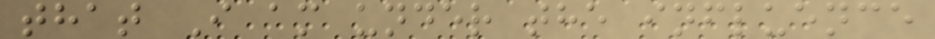that I am under the influence
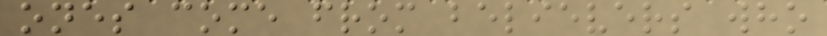ones come from believers who
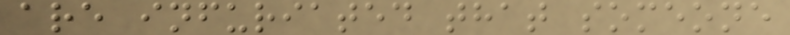are infuriated that someone
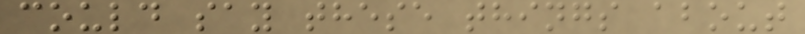could say these things about
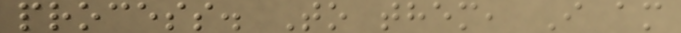process. To them, I am
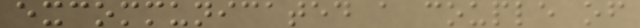excommunicated a couple of
